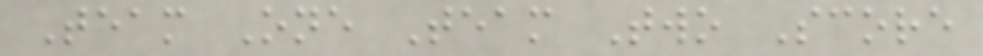Team One Team Two Score
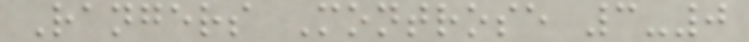Rangers Montrose 3-0
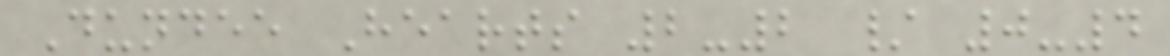Dundee Hearts 2-2 / 0-4
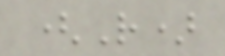(R)
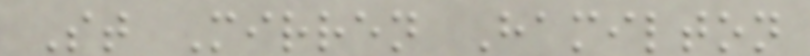St Mirren Hamilton
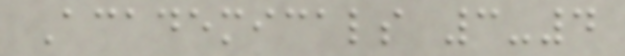Academicals 3-4
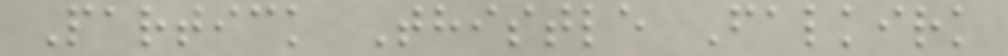Partick Thistle Falkirk
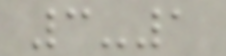3-1
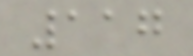117
